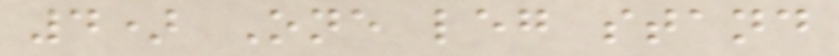4) One leg stand
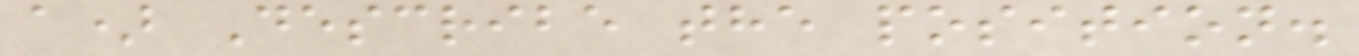a) Describe the position.
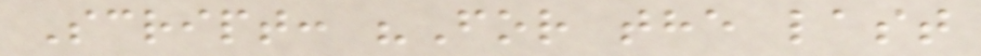Script: "For the last
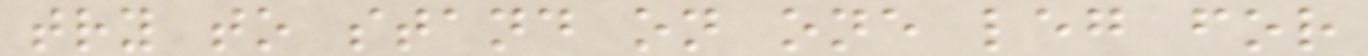try to stand on one leg for
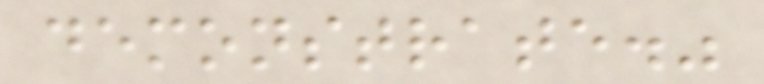demonstrate."
